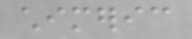chimeric
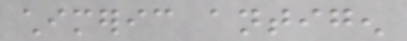chimeric antigen
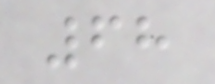68
